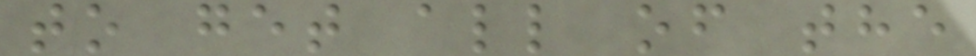to get all of the
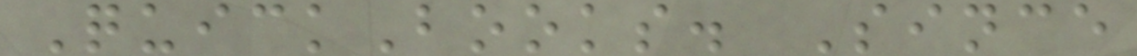QuickBooks. Since
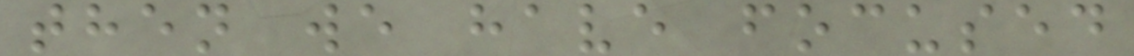then we have focused
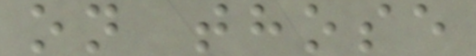on those
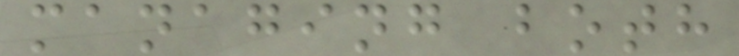managing both
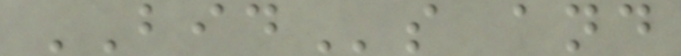BIDs and
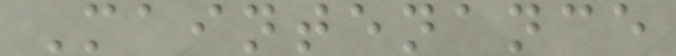Maintenance
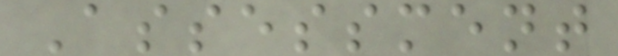Assessment
